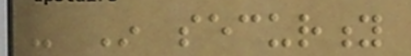- In security
